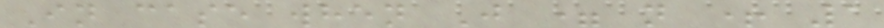In case when J = n + 1
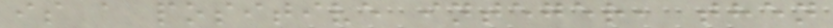is a positive integer, then
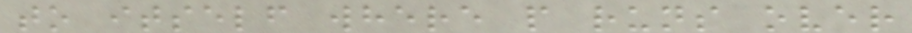to itself where p runs over
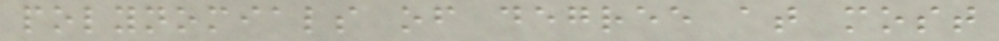polynomials of degree at most
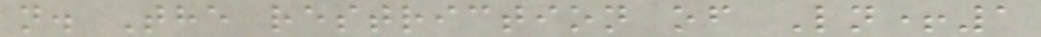n. The restriction of Ln+1
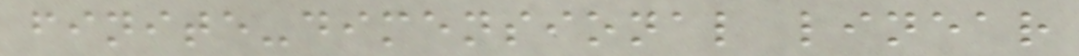finite-dimensional linear
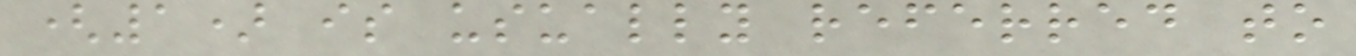(1) is usually referred to
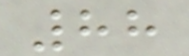88
